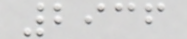2936
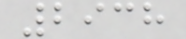2938
